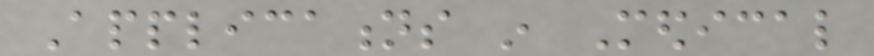Applications in Medical
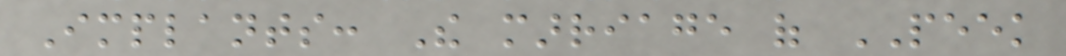Implants: The marriage of PEEK
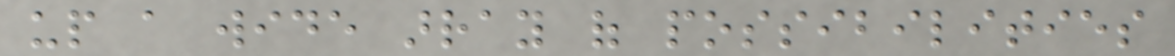up a wide array of possibilities
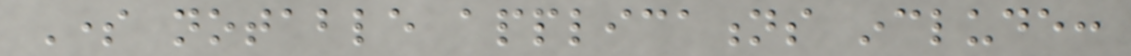Some notable applications include:
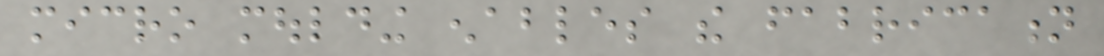micro moulding enables the fabrication
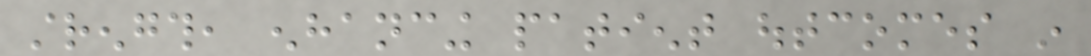strength, enhancing patient outcomes in
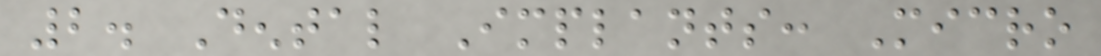2. Dental Implants: Micro
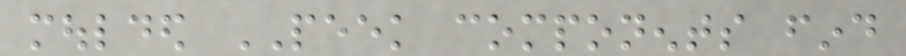moulded PEEK components find
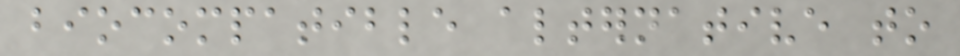biocompatible alternative to
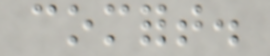comfort.
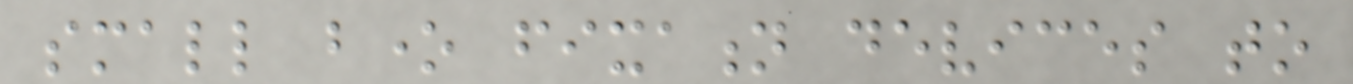small bone fixation devices to
